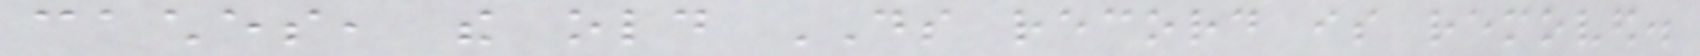caches, the old DS record is removed.
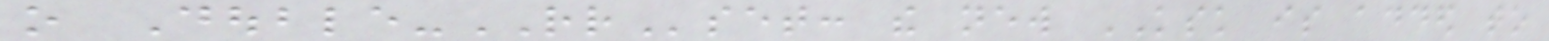o Double-RRset: the new KSK is added to
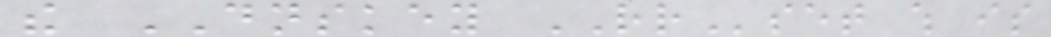the DNSKEY RRset which is
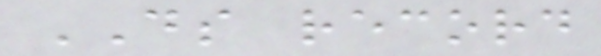DS record
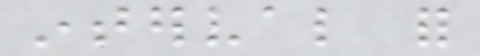interval for
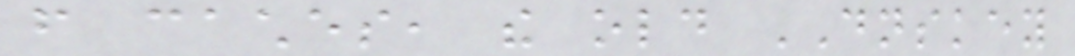from caches, the old DNSKEY
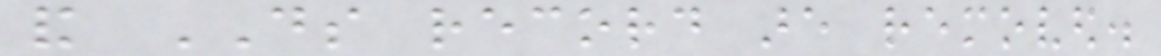and DS record are removed.
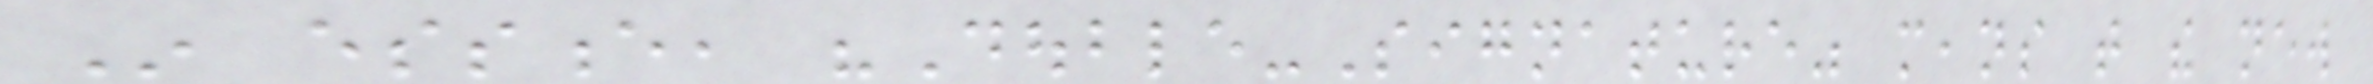In essence, "Double-Signature" means that the new
